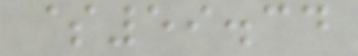$59.34
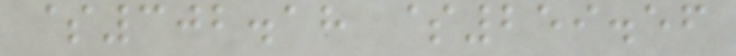$302.18 $259.56
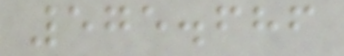575.686
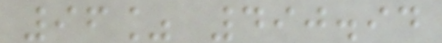96% 490.94
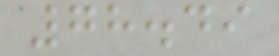78.49
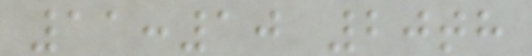11:10 20th
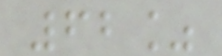62%
